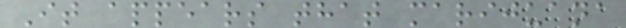It appears that marijuana
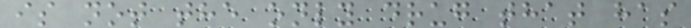is not the only drug that has
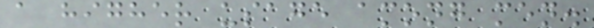a higher usage among men.
